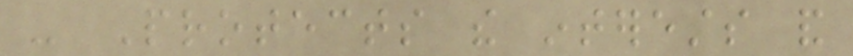- Protects the interests and
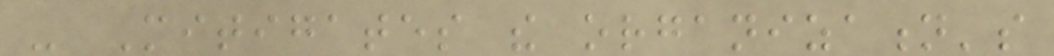- Mitigates the organization's
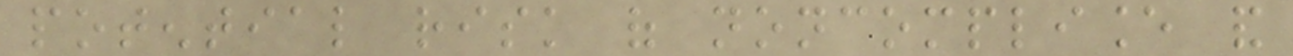potential risk of noncompliance and
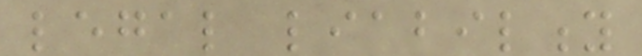legal liability
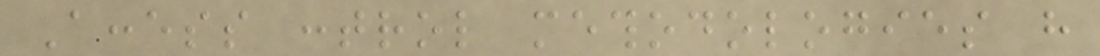Access control methodologies have
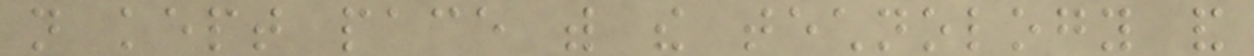not kept pace with the technology and
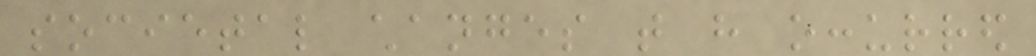societal changes that have occurred
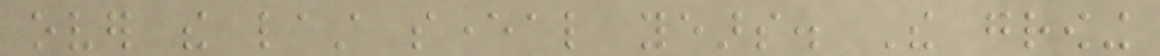over the last several years. The growing
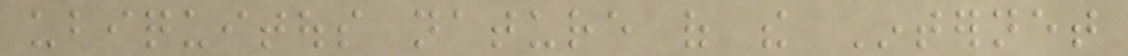ubiquitous nature of the Internet
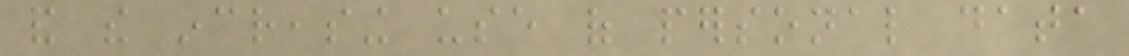and the increasing use of personal data
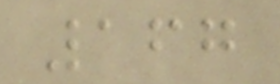167
